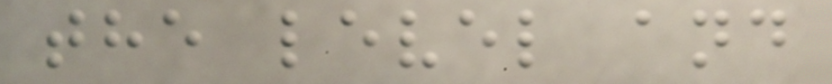the level and
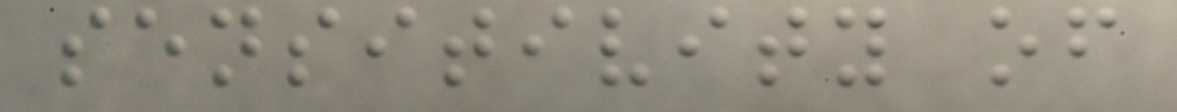sensitivity of
